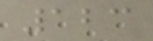123
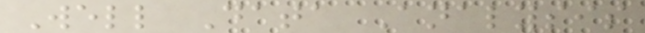Well Data Analysis
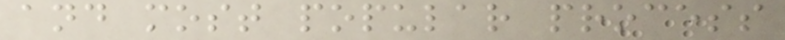and most popular process
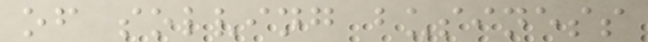of solving business
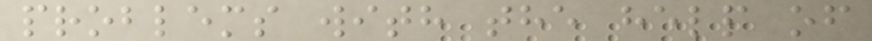problems with the help of
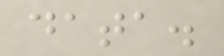data.
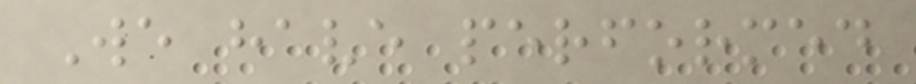We have performed
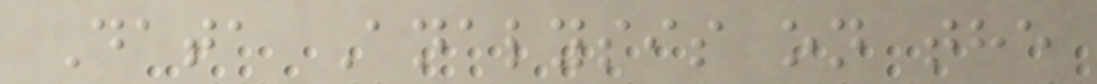Data Analysis on the
